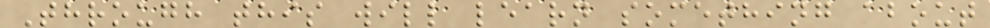Through this will learn something about
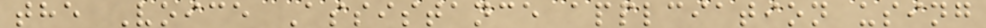the Voice Assistance applciation using
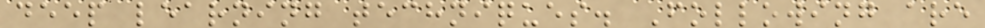deep learning techniques. Following are
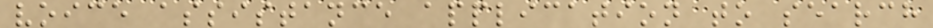voice assistance application to search
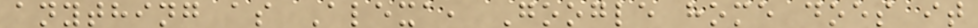anything as Alexa, Google home does it
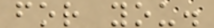for you.
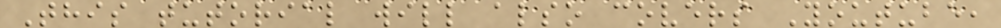This tutorial will also covers Youtube,
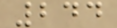244
